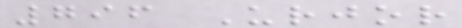796 Urjor
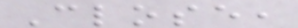Close,
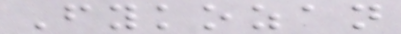Fykozan
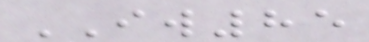IW85
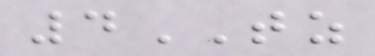4TZ
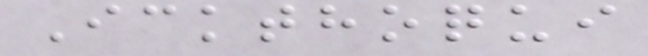Ickthoqui
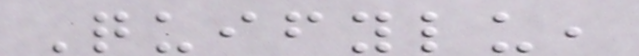Quifylu,
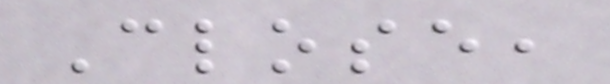Close,
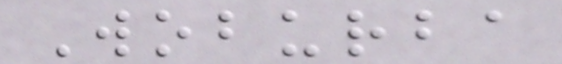Woburba
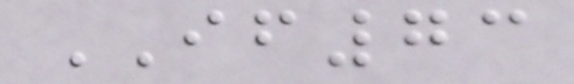IF73
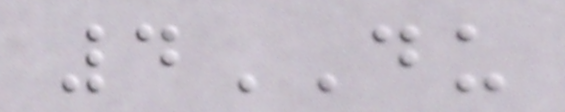4DU
